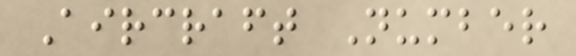Aircraft Number
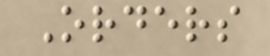Orders
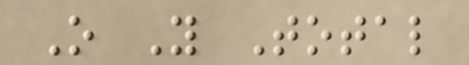O Y Total
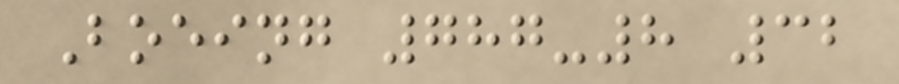Boeing 787-8 32
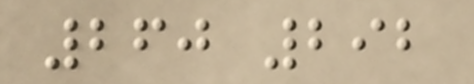260 292
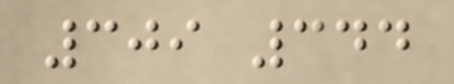309 344
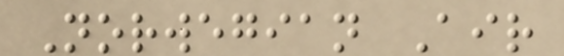Norwegian Air
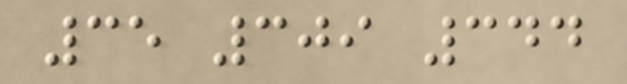35 309 344
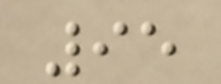95
